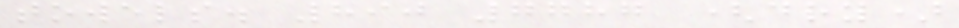towels. 890 7787 (dry)
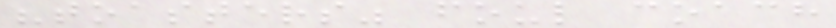"toasters" foul coach
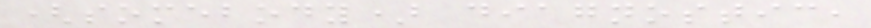(somebody) diagnostic,
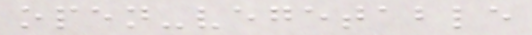open-vegetable
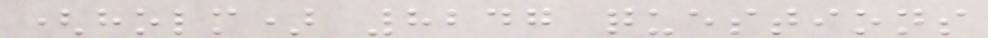(holm) 8247 questions
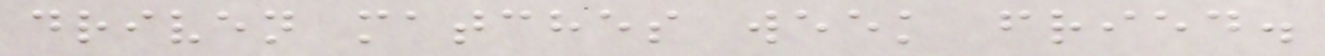driven matches week fried.
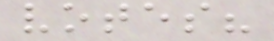votes?
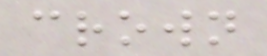crown
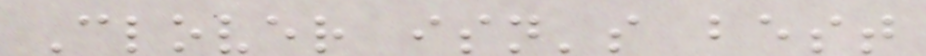Clover isn's best
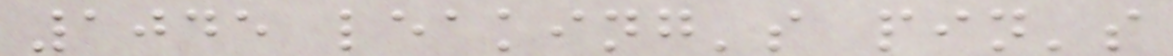1045 leaking's pin's
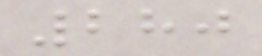280
